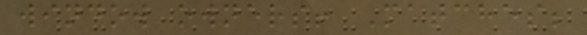window owners! Matches;
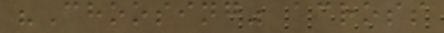"Choosing" across
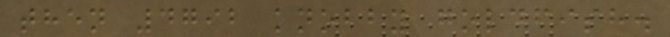then 4792 knobby goldfish.
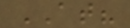AT?
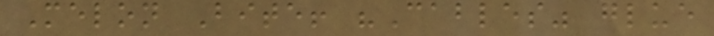Melon Bite! "Cables" glue
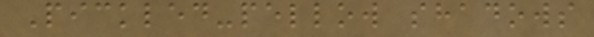Pickled-pellow shadows
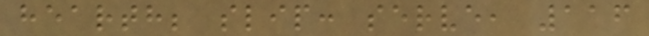hearth; slip: serve, 116
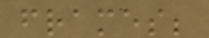frames;
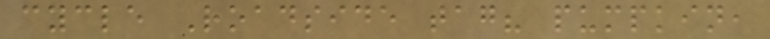cycle Roadside tag? pumpkin,
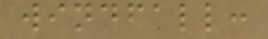windfall:
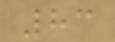83
